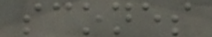scones
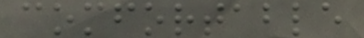comfortable
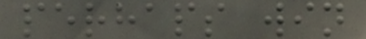perhaps win
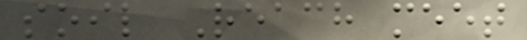soil Reach meet
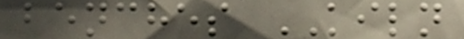benches KILN
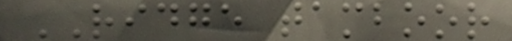RIDGE tamboor
